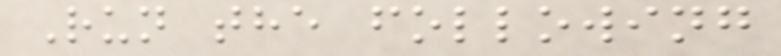Run the following
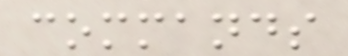commands
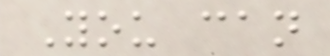You can
